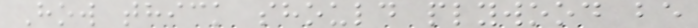How thick should plywood be
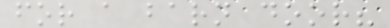for a barn door?
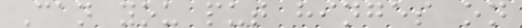Can you put hinges on
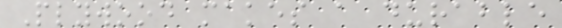Plywood makes a durable
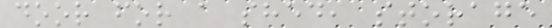door for a shed, storage
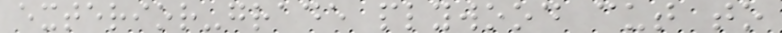exterior-grade plywood cut to
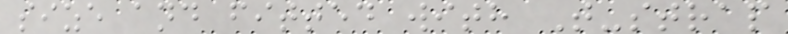size and fitted with T-strap
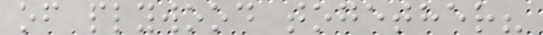of plywood together?
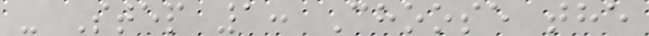- Step 1: Choose the
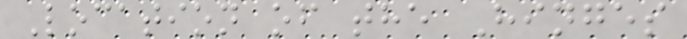Location of the Hinges
